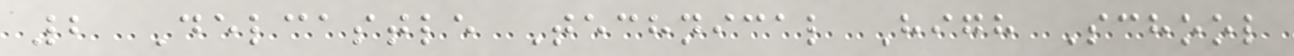2 Delcastle Technical High School
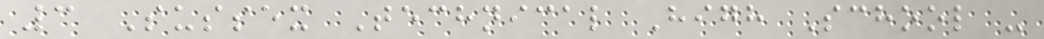3 Sussex Technical High School -
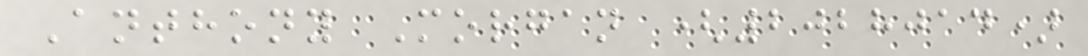Anthony Morgan (2028014)
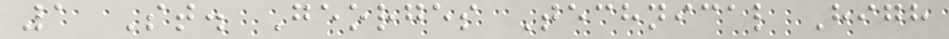1 St. Georges Technical High
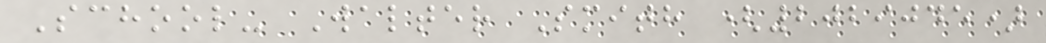School- Walter Smith (2029045)
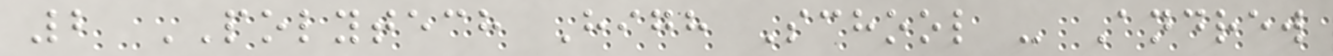2 POLYTECH High School - Andrew
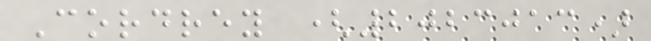Cordrey (2023013)
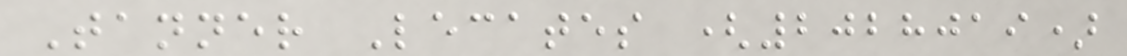Tanner Lecates (2028019)
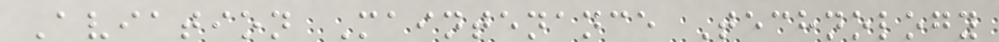Aviation Maintenance Technology
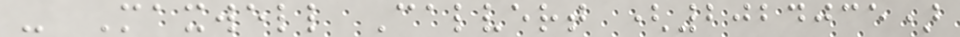- Maxwell Calvert (2024035)
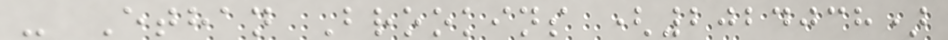- Ethan Brookins (2024038)
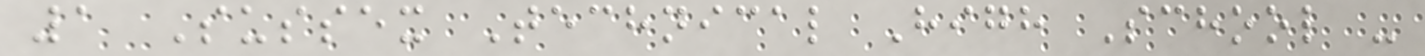1 Sussex Technical High School -
